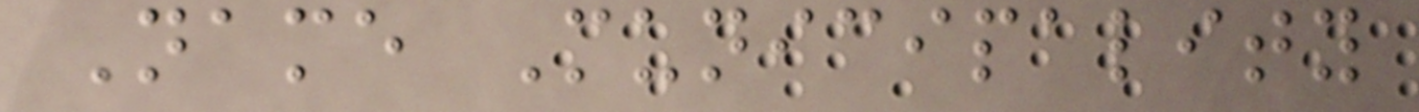Name Municipality
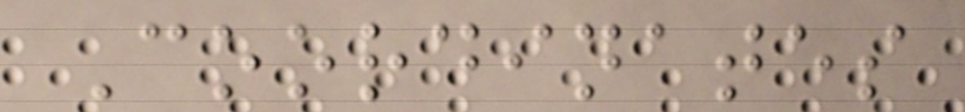Coordinates
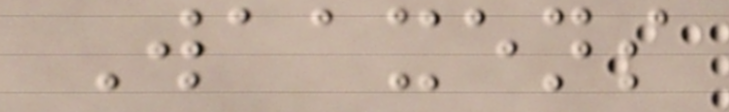Waaxens
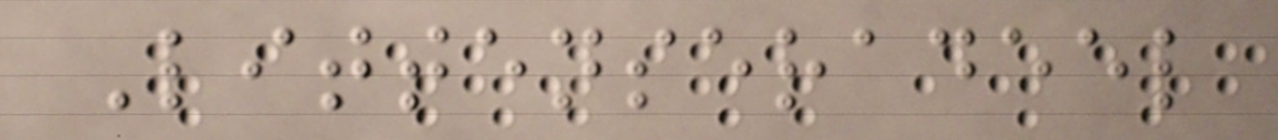Littenseradeel
